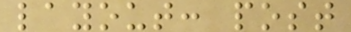layout: post
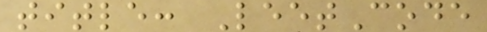title: LeetCode
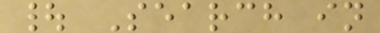| Search in
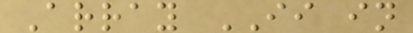Array II in
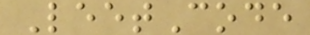LeetCode
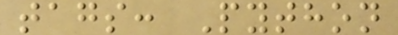tags: Python
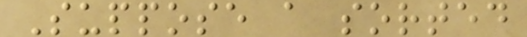Suppose a sorted
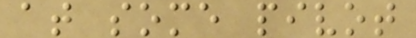at some pivot
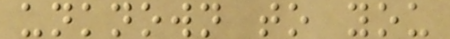unknown to you
